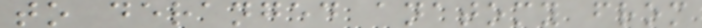to deranged anatomy from
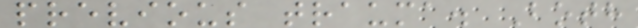previous trauma. Both
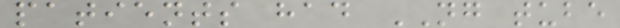patients had NG tube
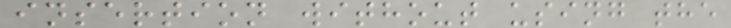insertion without using the
